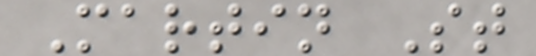Martin St
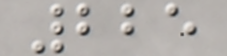225
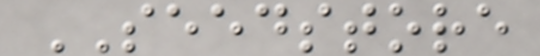SEEDSTORE
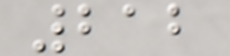212
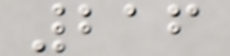216
